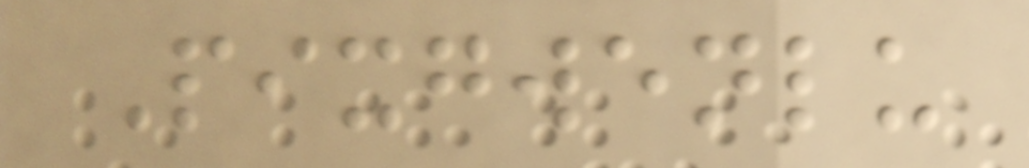Pixgwenlu
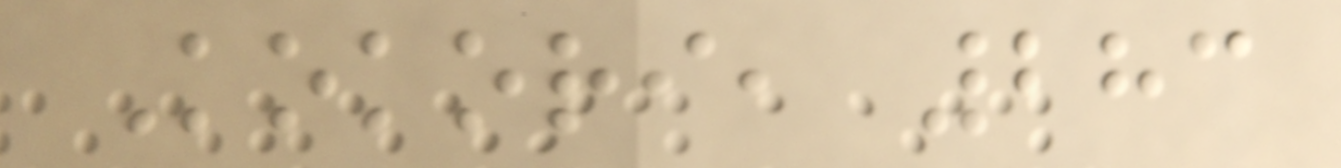Kokori, 283
